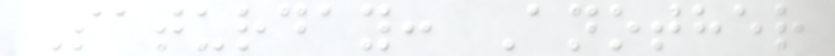Saturday: Another
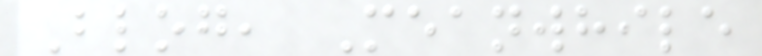Blog, Meanwhile
